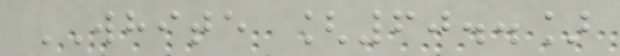WHITE [60..]
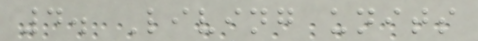4. Living units
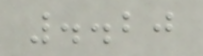..20
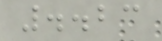..23
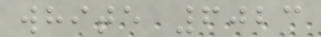white 6023
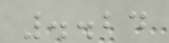..24
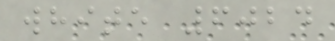white 6024
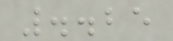..25
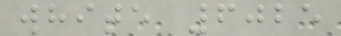white 6025
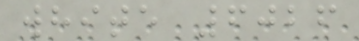white 6026
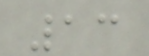13
